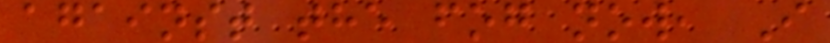against the fog now, I
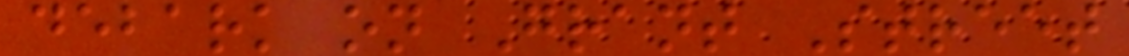debark on Grant Street
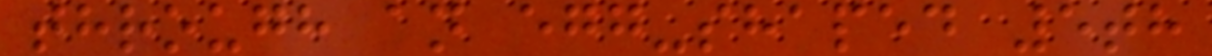through an egg-shaped 5th
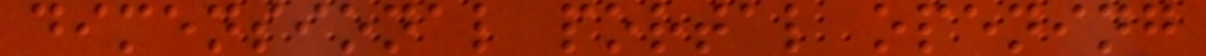dimensional portal opening
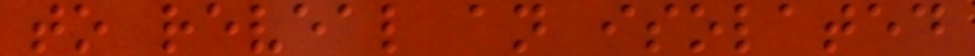to reveal an isolated
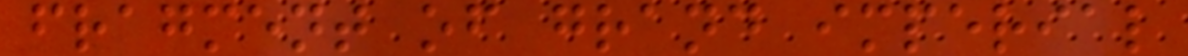fragment of grand imperial
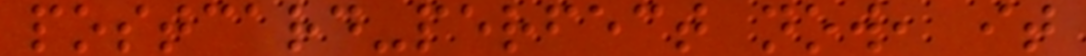postcard-perfect now, it
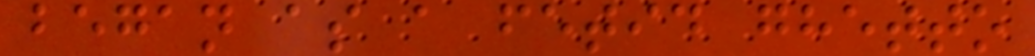began as a fetid ghetto
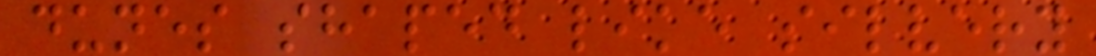dunes shaped like silvery
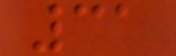31
